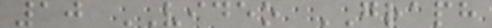10 VIDEO GRAPH
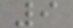9
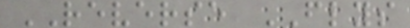REVERSE FLYS
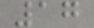17
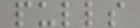pulls
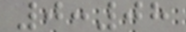0:08
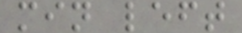min left
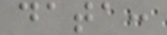data:
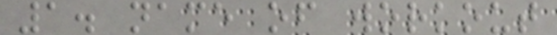1. name of workout
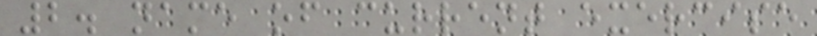2. name of current exercise
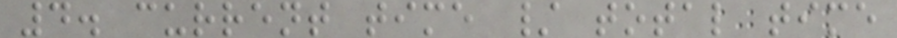4. current time / total time
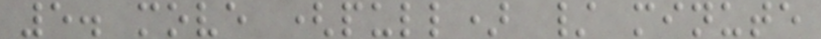5. move (pull) / minute
